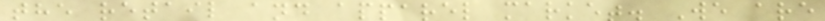the retail and apparel market. We are
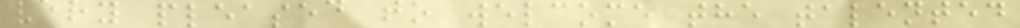very pleased to welcome the talented
